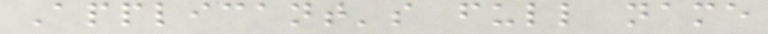Applicant's full name
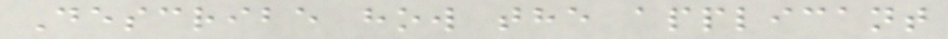Describe how the applicant
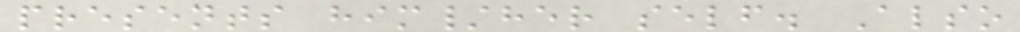presents him/her self. Also
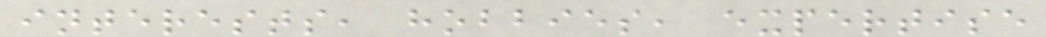interests, hobbies, expertise
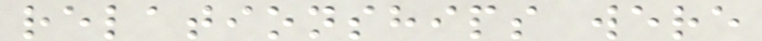relationships were
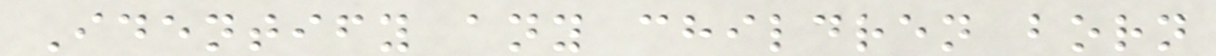Identify any children born
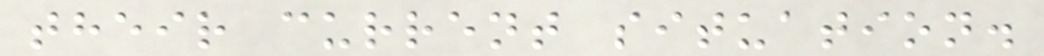their current situation.
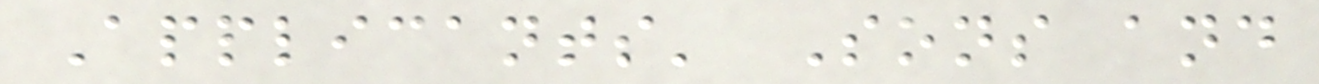Applicants' Sons and
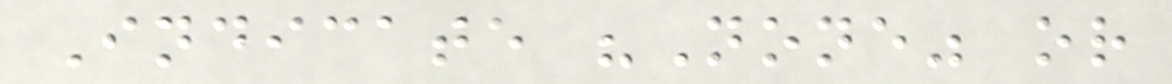Indicate "None" or
